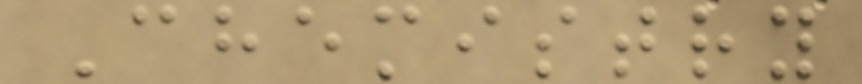Chemistry
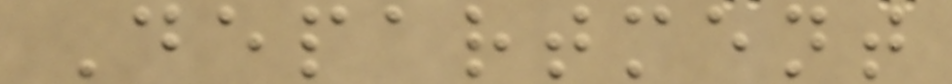Department
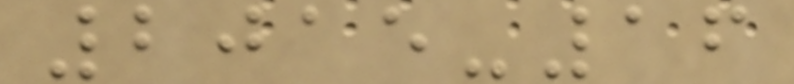2015-16
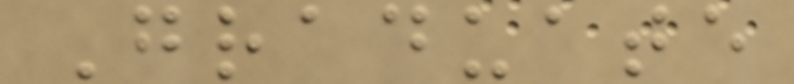Graduate
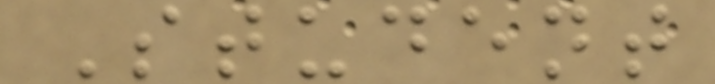Student
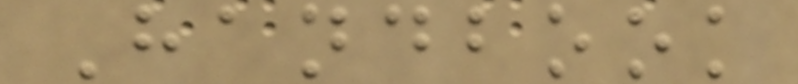Handbook
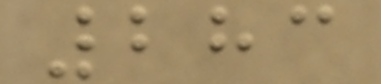283
